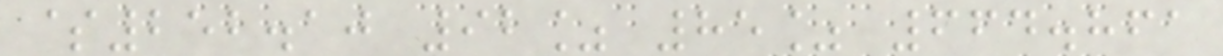$252.10 92% 85% 664.861
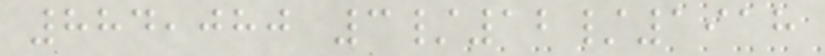884,080 3/12/1918
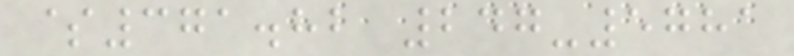$371.82 247-5781
